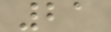21
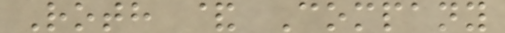Roth & Company
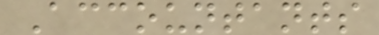Accountants
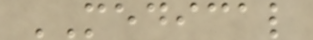MEDICAL
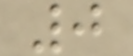0
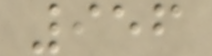956
